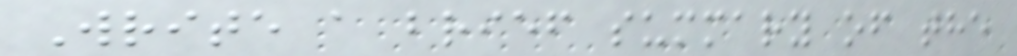Write a brief summary of the
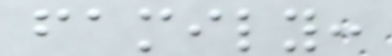family:
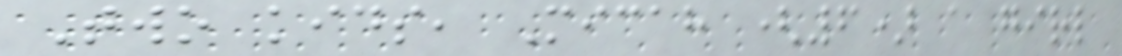Two kids, Micah (6) a girl
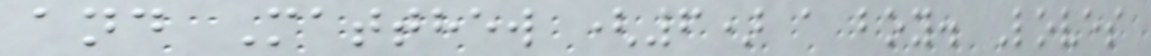and Matthew (6) a boy. Loves
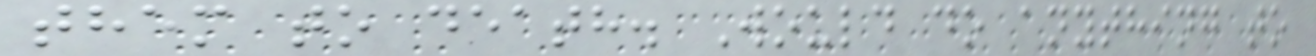them to death. Would do anything to
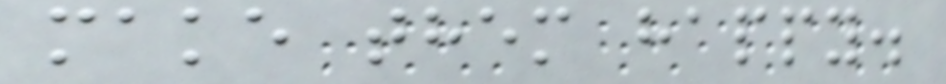make them happy.
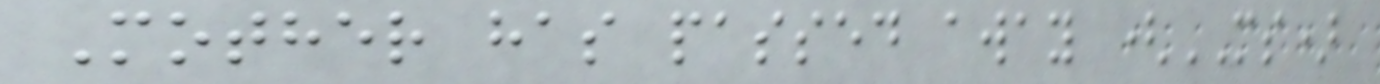Mother has passed away (MS)
